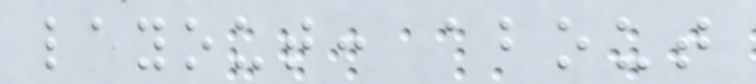layout: about
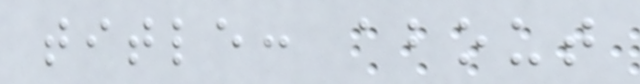title: about
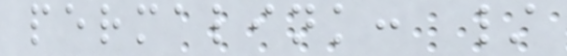permalink: /
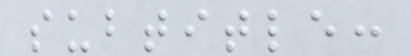subtitle:
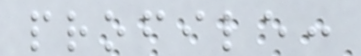profile:
